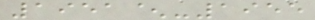1951^-1955
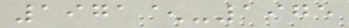1971^-1975
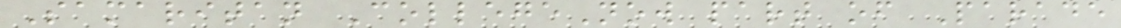Samaritan CollegeNow part of Parade
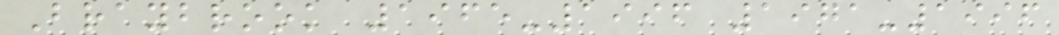Braybrook 1965-1996 1971-1996
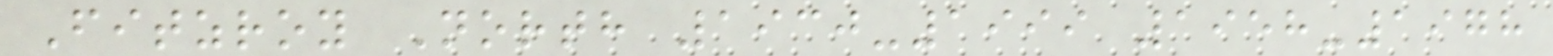Fitzroy North 1930-1999 1958-1978
